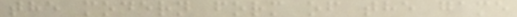the modern form of the game
